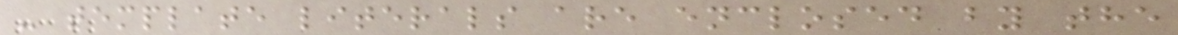- template literals are enclosed by the
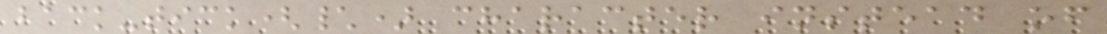back-tick(\) character instead of
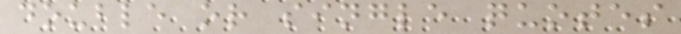double or single quotes
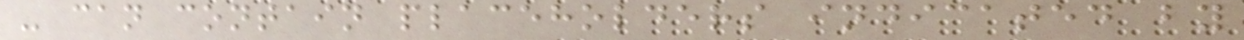- can contain placeholders indicated by
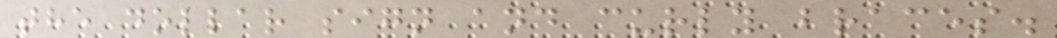the dollar sign and curly braces.
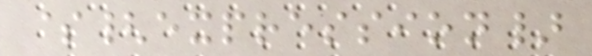${expression}
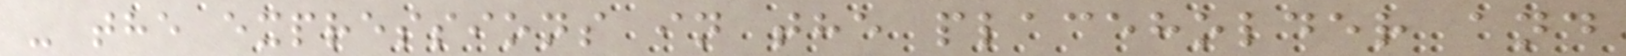- the expressions in the placeholder and
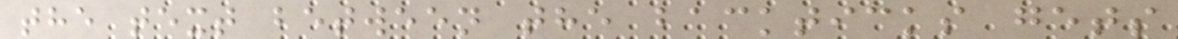the text between the backticks gets
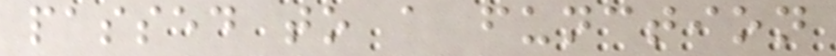passed to a function
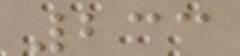233
